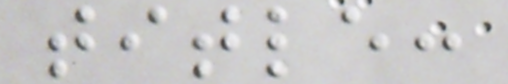title:
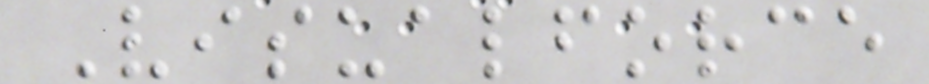Visualforce
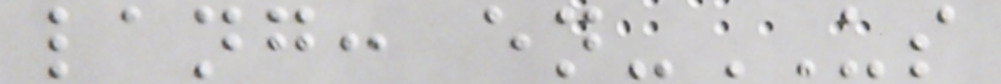lang: en-US
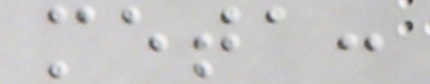meta:
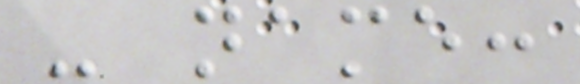- name:
